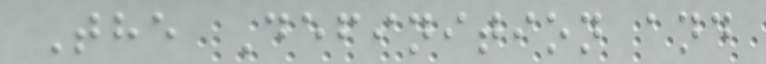The Definition and
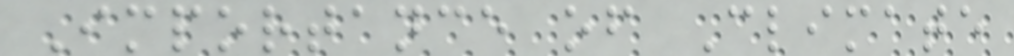Importance of Climate
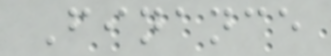Finance
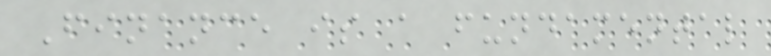Finance is a fundamental
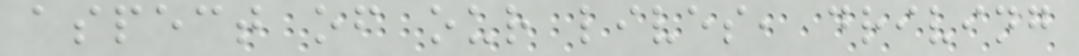aspect of our lives, driving
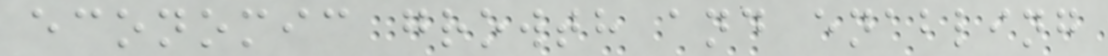economic growth and enabling
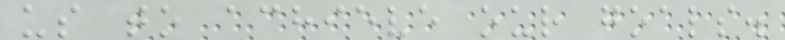us to achieve our goals.
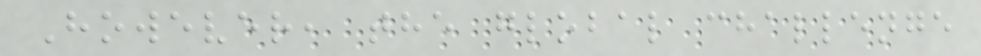However, the global challenge
